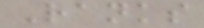Ranks
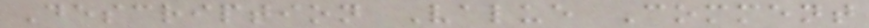Description Value Comment
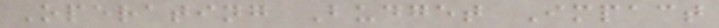Operating Budget Impact
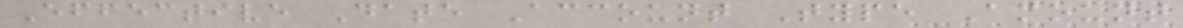Effective Date Account Type Amount
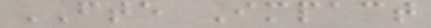FTE Impact
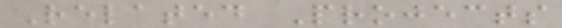Related Projects
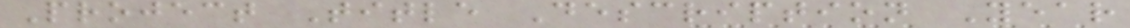Project Title Description Year
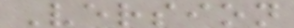Version
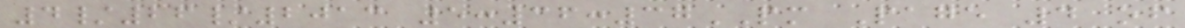4/26/2013 5:36:37PM Page 4 of
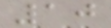10
